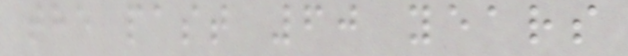the past 60 years
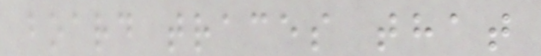board traces that
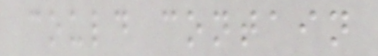could contain
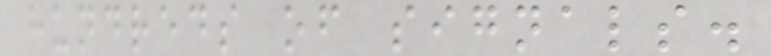hundreds of signals.
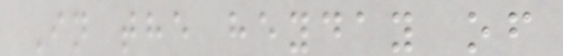In the heyday of
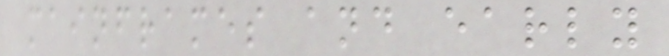mainframes and early
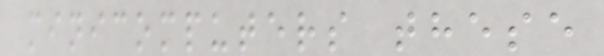minicomputers these
